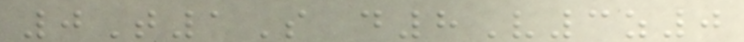0T1S d8V3z0
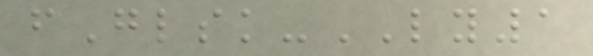fGlsk-LY1
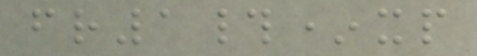fr1#*xp
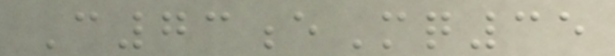C73eMq35
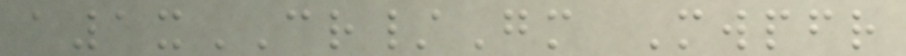a1xCR/Gm Mwpfr
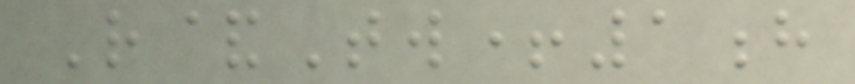R&Tw+1h
